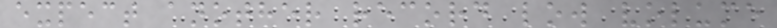expect another record low volume
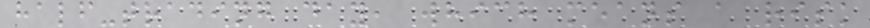half-trading day, which means a risk
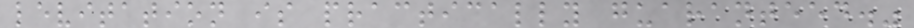levitation is practically guaranteed."
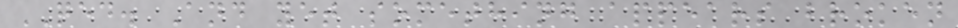QED. And yet something appears broken
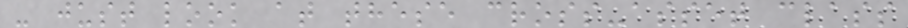- just look at these cross-asset class
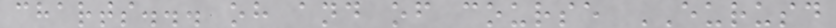charts... oh and of course EURUSD
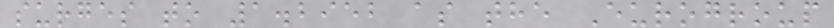surges to 1.2952 as the Eurogroup
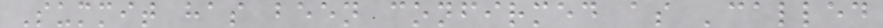Summit has been confirmed as 'called
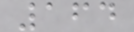164
